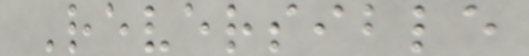Reversible
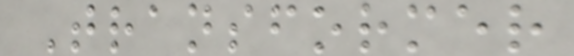Transformer
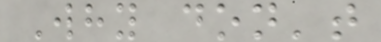Why don't
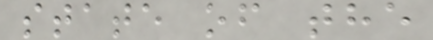state of the
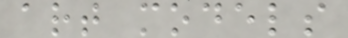art models
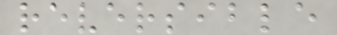reversible
